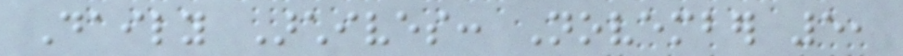Daily Archives: November 5,
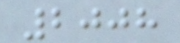2008
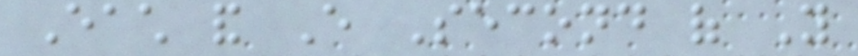Each and Every Second of You
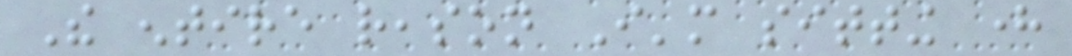The entire reason I'm sitting here
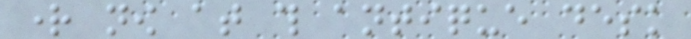right now at this antique desk
